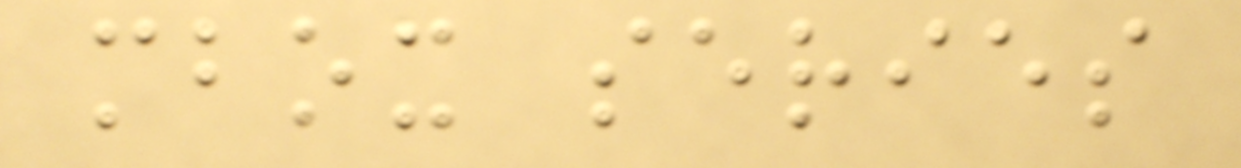mbox series
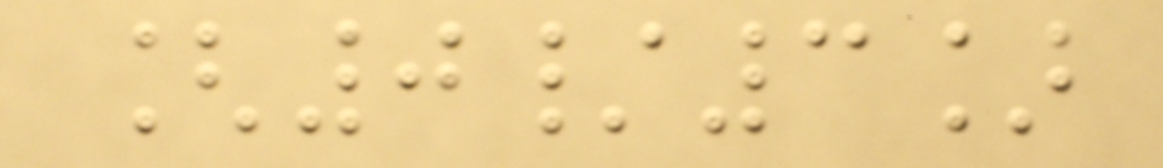[0/3]
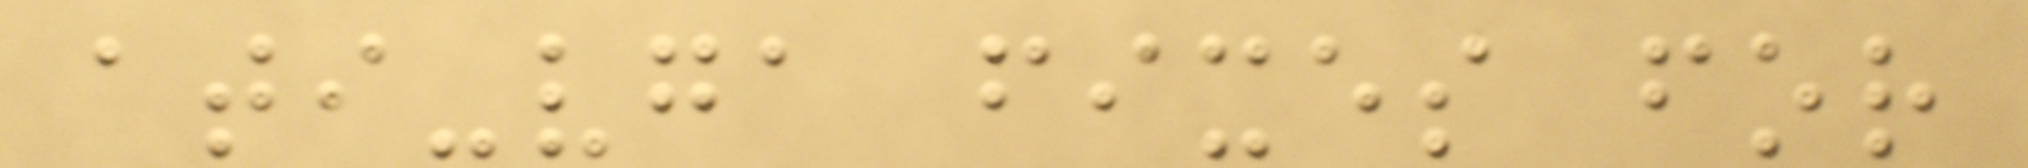ati-vga fixes for
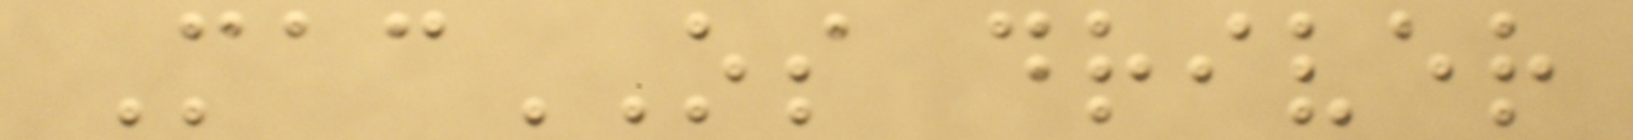MacOS driver
